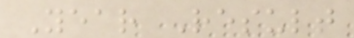Year Result
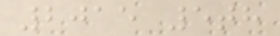2015 5th
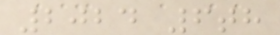2024 6th
